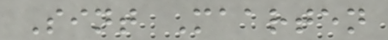Sint Maarten
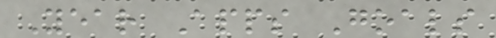Year Apps Goals
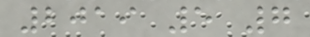2019 5 7
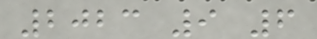2023 9 6
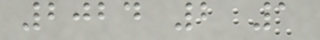2024 2 1
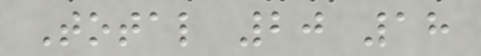Total 20 18
